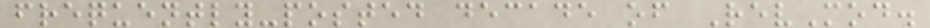frequently-posted decade of RevMod.
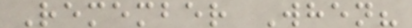Remember When?
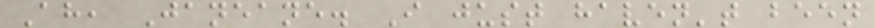Ah, Janeane. I just haven't been
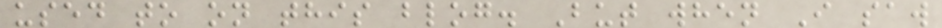used to on this blog. But when I saw
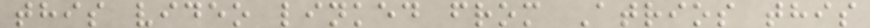this video linked from Atrios this
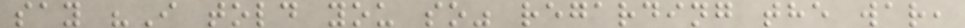say "I told you so" regarding the war,
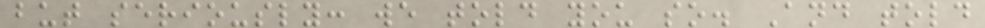but seriously: we told you so. And told
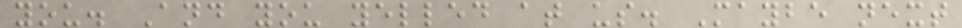you. And you yelled at us. Maybe next
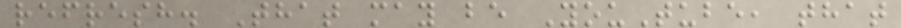refresh. That may be YouTube, that
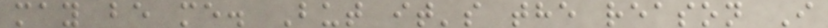may be me. But it's the reason I
